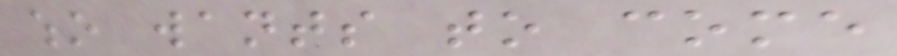who wants to come
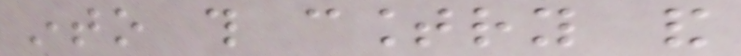into this country and
